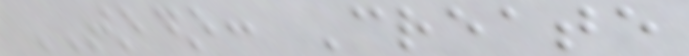TODO: Create
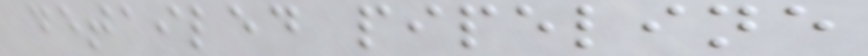detailed pipeline
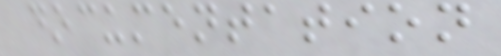documentation
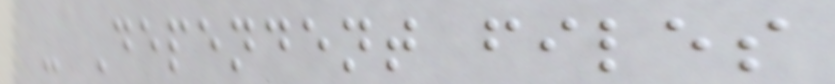- Dependent files
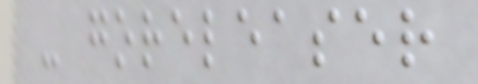- goreleaser
